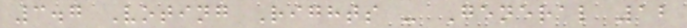3.7 Voting Rights - General 12
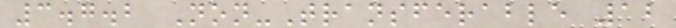3.7.2 Non-Transferable 12
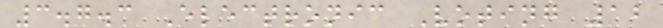3.7.3 Electronic Voting 12
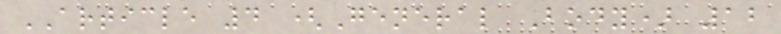ARTICLE 4 (General Body) 12
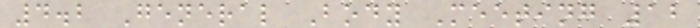4.2 General Body Meeting 12
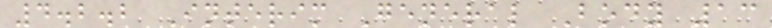4.2.2 Interim General Body 13
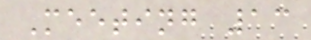Meeting 13
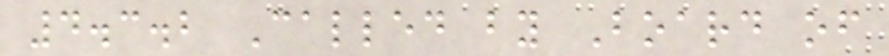4.3.2 Called by Board of
